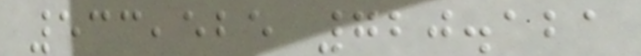533,525 720.121
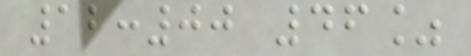12:00 46%
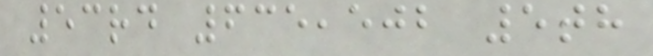53rd 635,502 5th
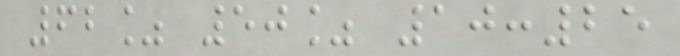62% 50% 10:25
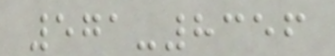571-8356
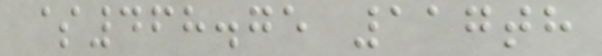$468.75 117th
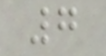7
